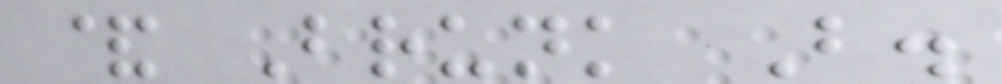& Brunk B.
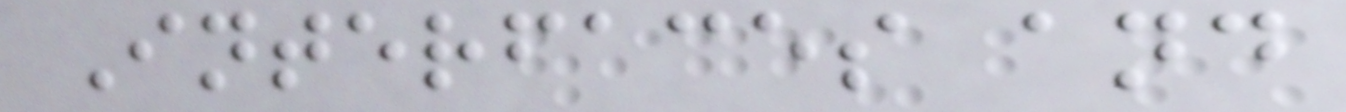Interfaces and
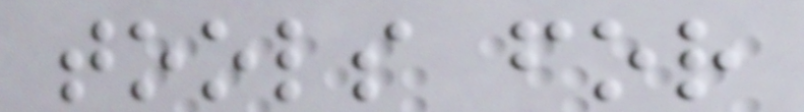tools for
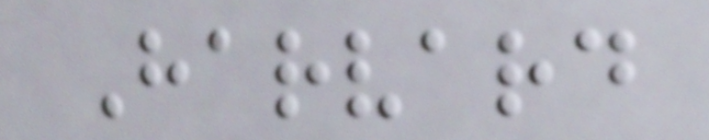Harvard
